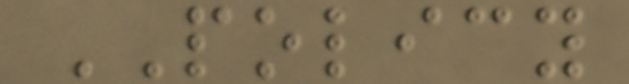POLICY
